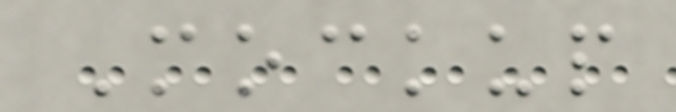Mockup
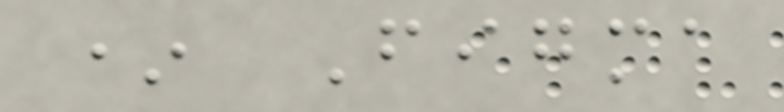* Figma
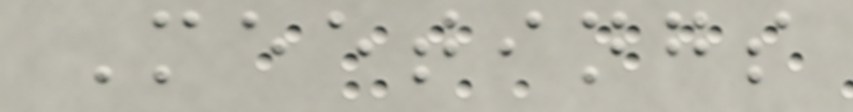Meetings
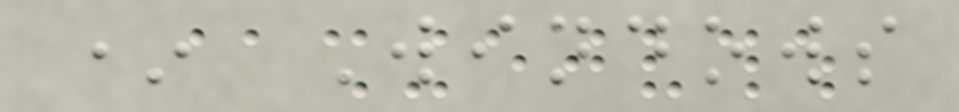* Windows
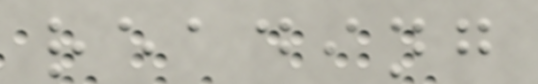reading
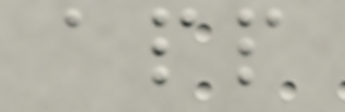app
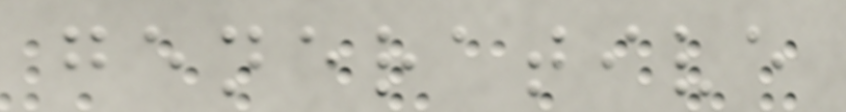generative
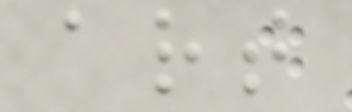art
